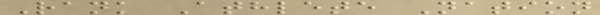Rank Athlete Nation
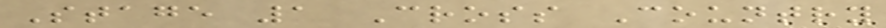Stage 1 Cross Country
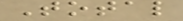Total
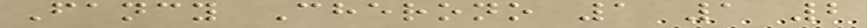Fancy Cherono 1 1 2
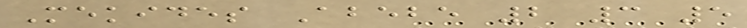Mekides Abebe 2 3 5
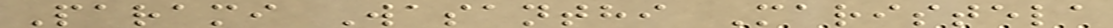Parami Wasanthi Maristela
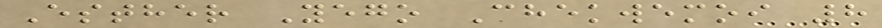Esther Yego Chekwemoi 8
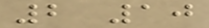2 10
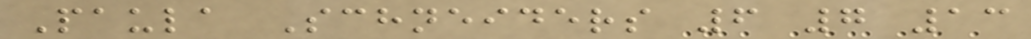Paula Schneiders 6 7 13
